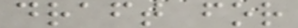draft for
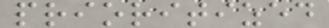prioritized
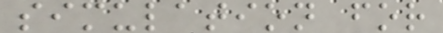simulation for
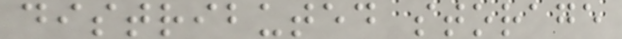distributed storage
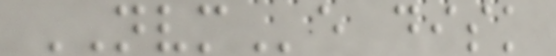NVMe disk
